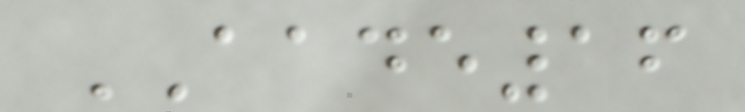AADE16
